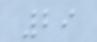29
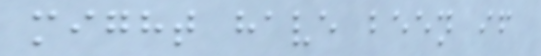might have been if
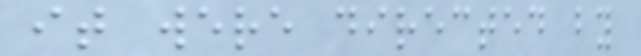it were directed by
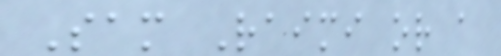Sam Raimi or a
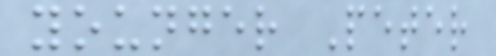younger Peter
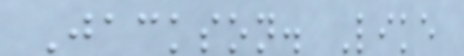Jackson. Like
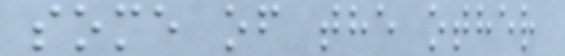some of the other
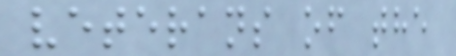veterans of the
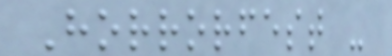Horrorfest -
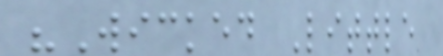"Wicked Little
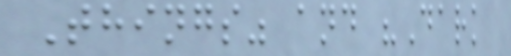Things" and "Dark
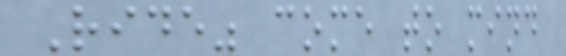Ride" come to mind
